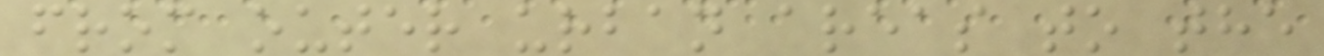from outer urban areas to the
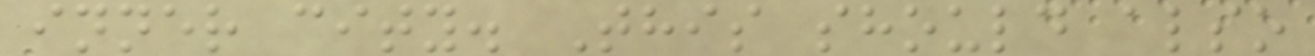inner city. This should also
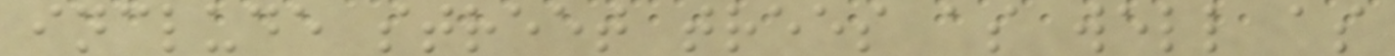include street trees as well as
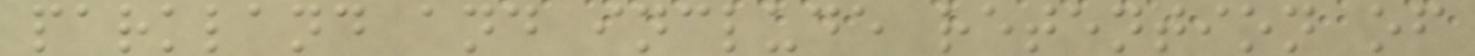parkland and include retention of
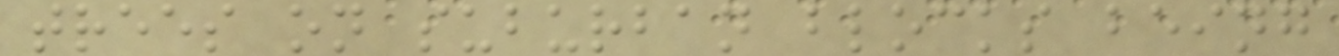trees on suburban blocks being
